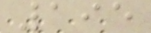195
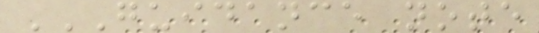GUIDANCE NOTE
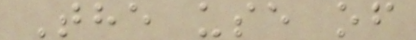The use of
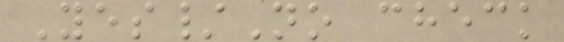Yes/No check
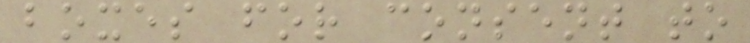boxes for consent to
